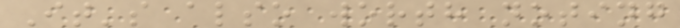It's also worth noting
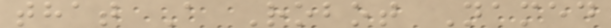that A Robot Named
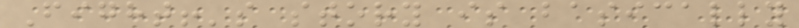Fight!'s story is basically
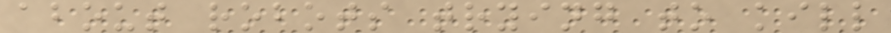about robots trying to kill
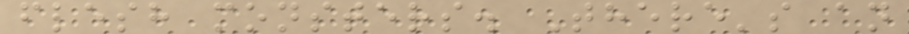flesh monsters. There's an
